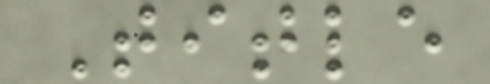Title
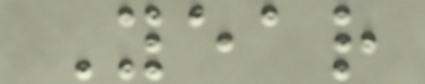Year
